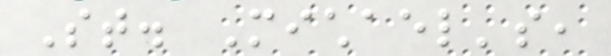St. Michael's,
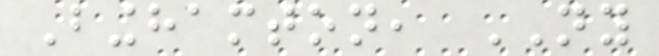Binghamton, NY
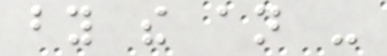by the an -
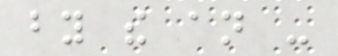by the an -
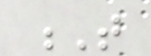T
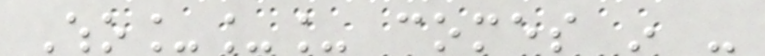Who___ comes in -
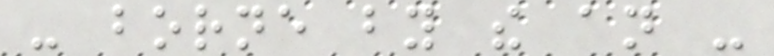- borne by the an -
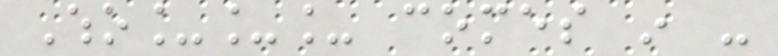Who___ comes in -
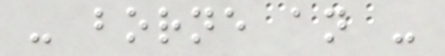- borne an -
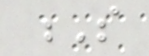S
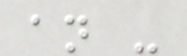an -
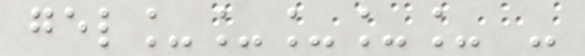gel_____ -
